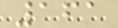161
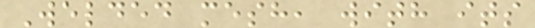Welded mesh, with its
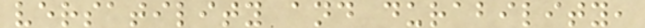versatility and durability,
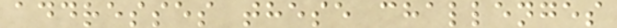addresses these challenges
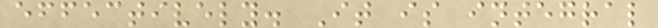effectively. It is integral
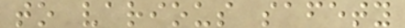to various safety
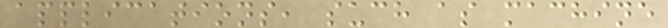applications, such as machine
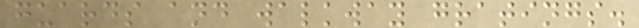guards and walkway gratings.
